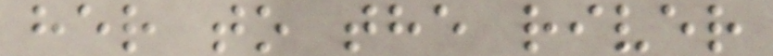her to the river
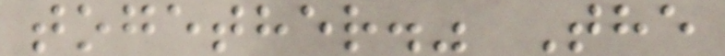together." The
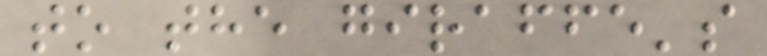to the giraffe's
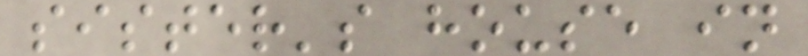sister's house in
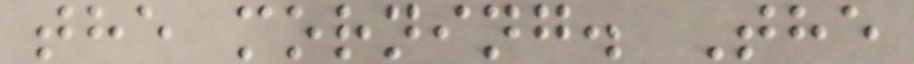the morning. The
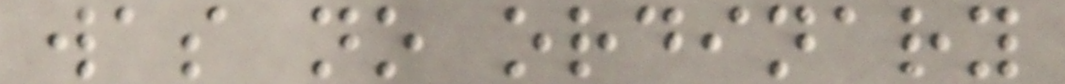was no ordinary
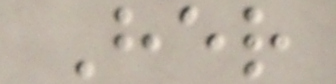Her
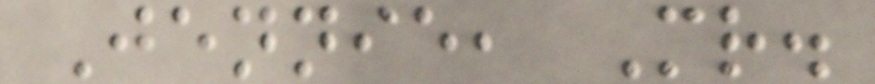Jennie, Mr.
